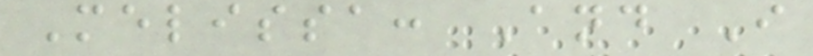Melissa: And I
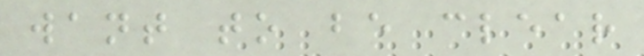want to be clear
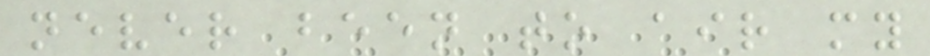never been to air my
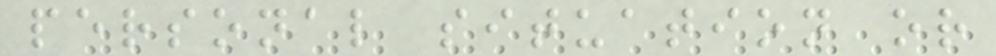personal situation or
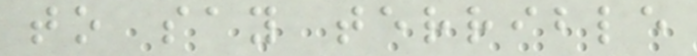to say terrible
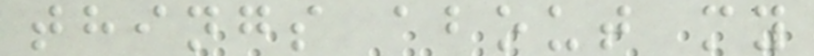things about my
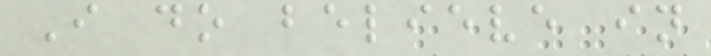I do believe in
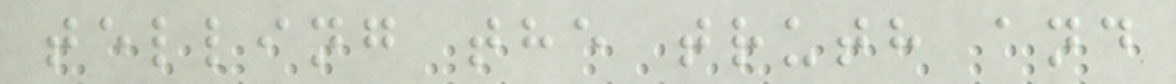telling the truth and
